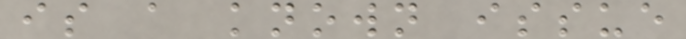is a known issue
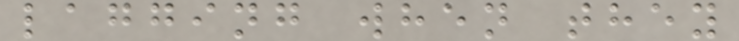lagging when they
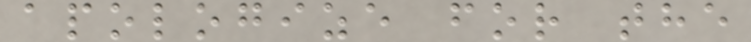apologize for the
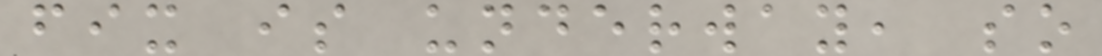fix is underway, so
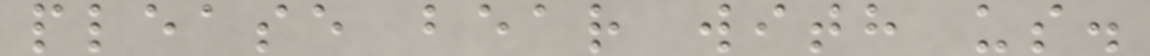please bear with us.
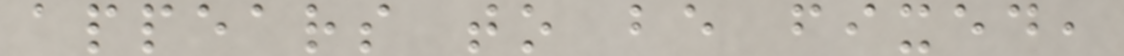appears to be fixed,
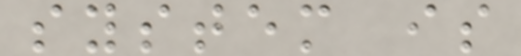system is
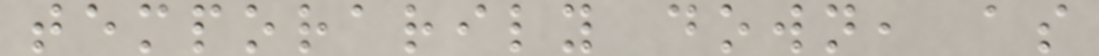temporarily down, as
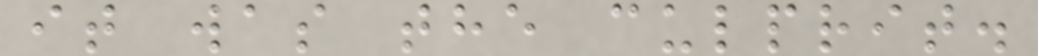it was the culprit.
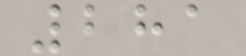281
